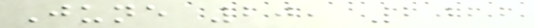June 20, 2022
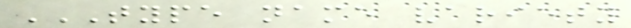TYPE NAME VARIETY
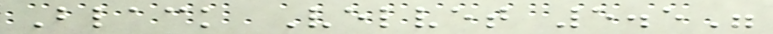Black Velvet 5.5"
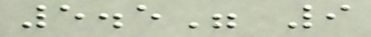5.5" 9
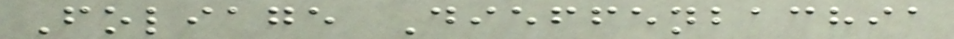Foliage Dieffenbachia
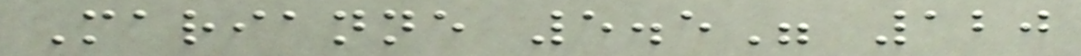Marianne 5.5" 120
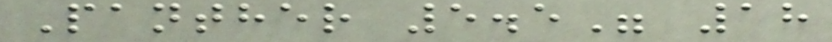Panther 5.5" 18
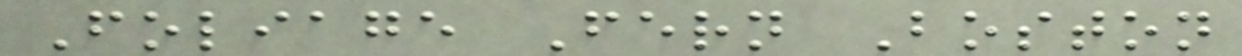Foliage Fern Boston
